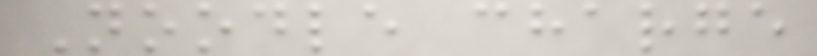Noodle charge
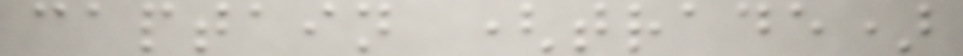captain (trade)
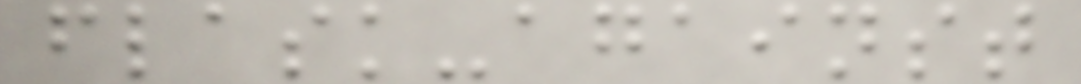flask-against
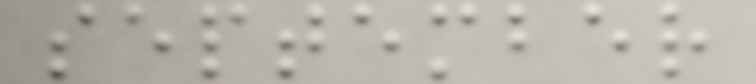september
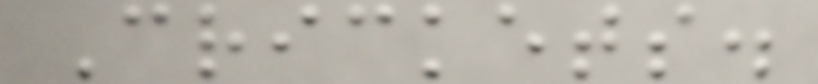Crickets.
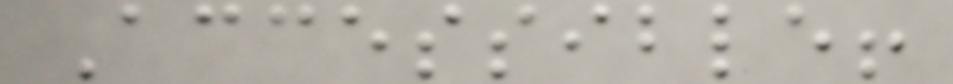Accessible!
